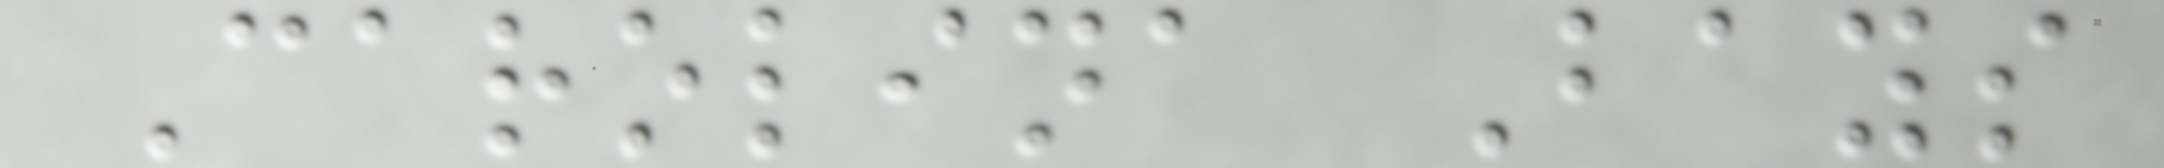Carolina Bays
